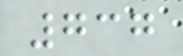737
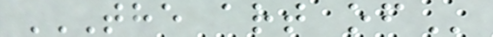THE ART OF
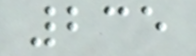235
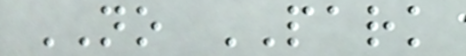NO PARK
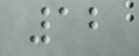12
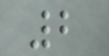2
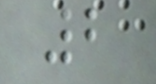2
